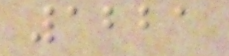1221
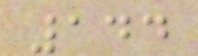144
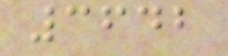3642
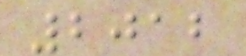2012
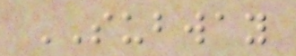SUBWAY
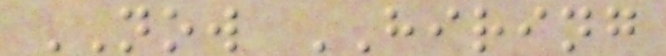NOW HIRING
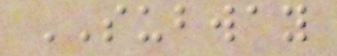SUBWAY
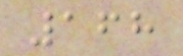168
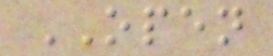OPEN
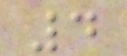4
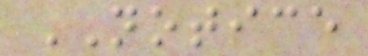NOTICE
